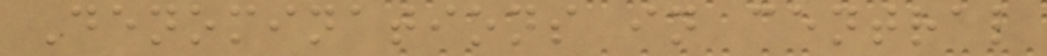Denominations in central
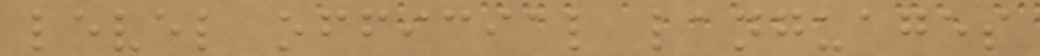level official languages
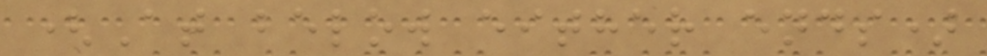(At below either ends)
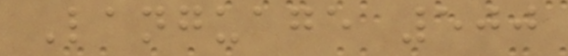Language 500
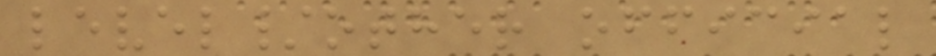level/other official
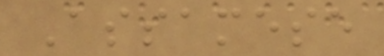Assamese
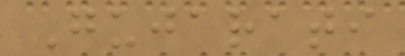Gujarati
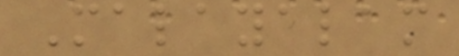Malayalam
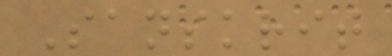Sanskrit
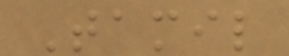Tamil
